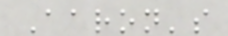Aaron's
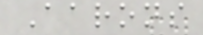Aarons
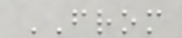FROM
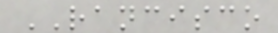RANCISCO
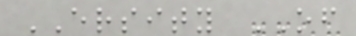ERSITY OF
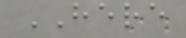HERE
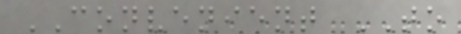CONVENIENT TO
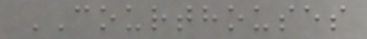COURTHOUSES
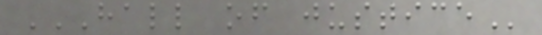HALL OF JUSTICE
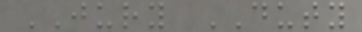JURY DUTY
